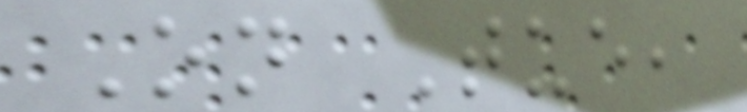On Tue,
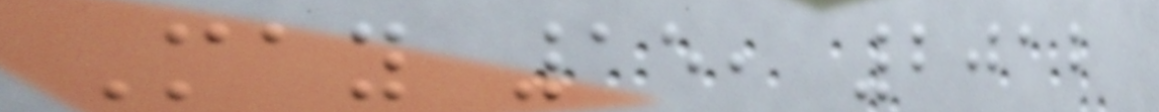May 15, 2012
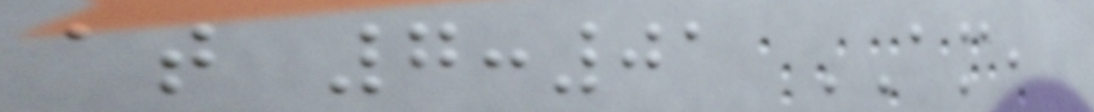at 7:01 AM,
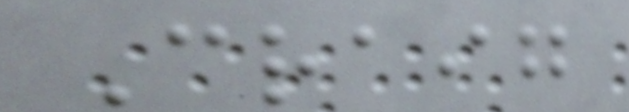Craig
